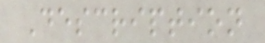Description
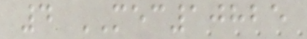4 MEC10825
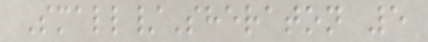Small/Sheraton 5
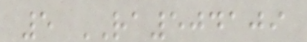5 RA504109
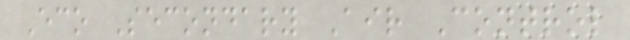Eco Secondary Air Control
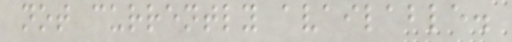not currently available.
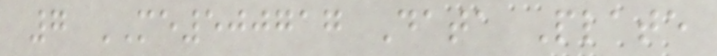7 ME500717 Data Plate
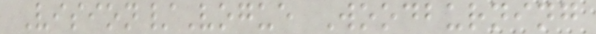Vision/Vogue Woodburning
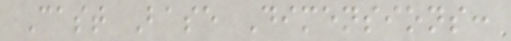Cast Base Dimensions:
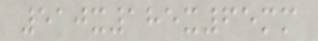510x185x65mm
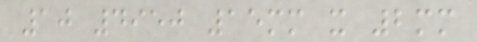10 4950 15mm x 2mm
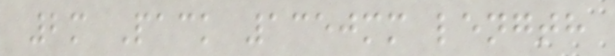2m Pack 1350mm length
